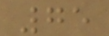75
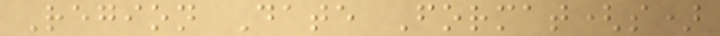Region Date Format(s)
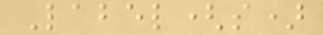Label(s)
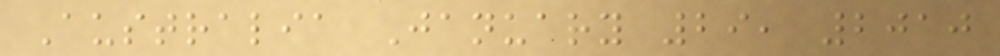Australia January 29, 2010
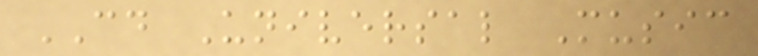CD Universal Music
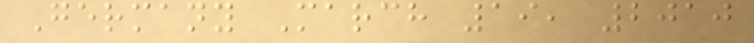Germany March 19, 2010
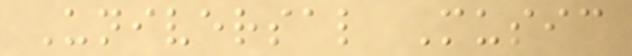Universal Music
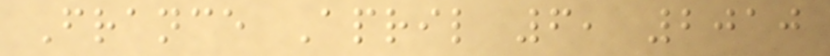France April 6, 2010
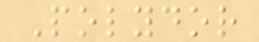Polydor
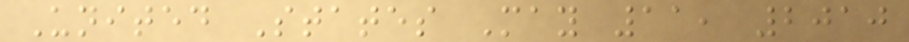United States May 11, 2010
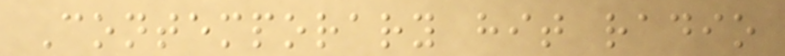Contemporary hit radio
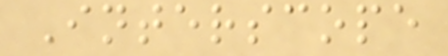Interscope
